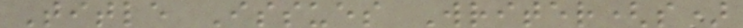Title Issues Writer(s)
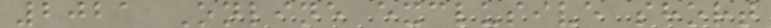2021 Online exclusive short
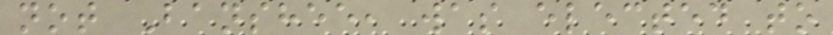not Banshee, was elected to
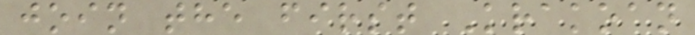join the first Krakoan
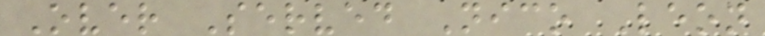Over Served Nico Leon
